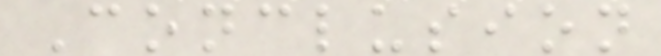Conclusion
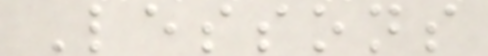Lessons
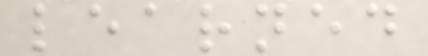learned
